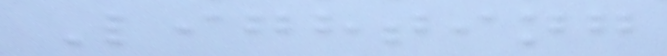Lighting
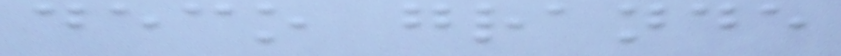deco grande
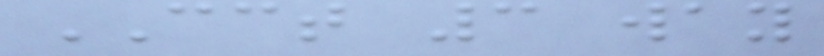CCT 3 way
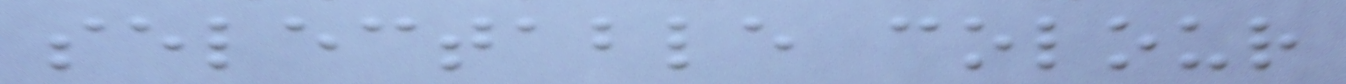selectable colour
